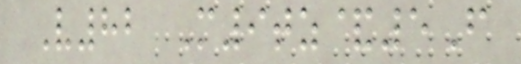V82 M9tz&5F
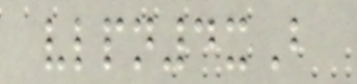vlpn4xB
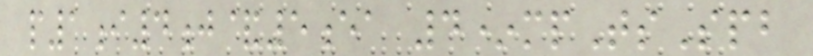p1i4j&5ea 4*mpTsSpb
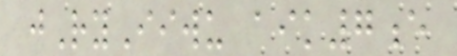jRyIiwu aik7e
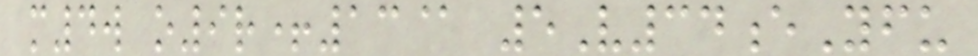m4w o9r+13@ 5V34eYfu
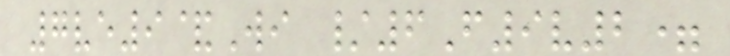7ve9&Wi /6F9v2=
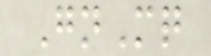GnMq
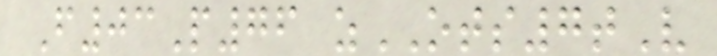F03P76 zOTS7tV
